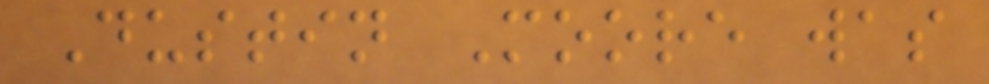Dustin Moore was
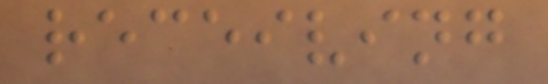receiving
